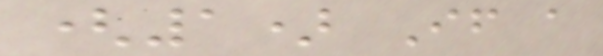(1) If a
